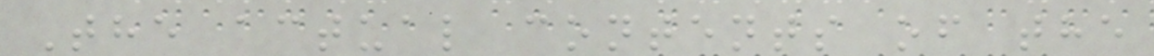The actual contents of the
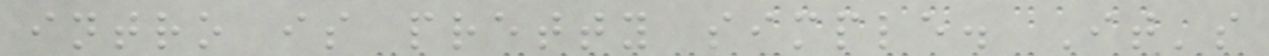intro is pretty simple. It's
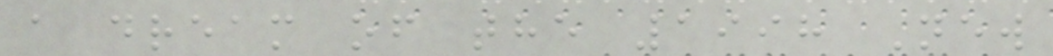a dream of the 1998 New
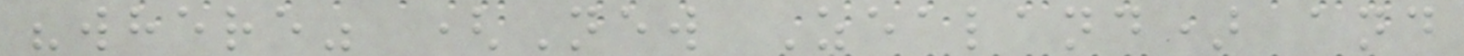"where" (New Zealand) and
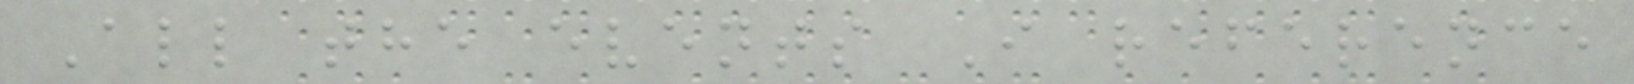All the events I reference
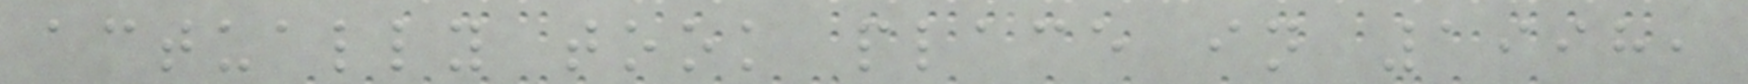actually took place in 1998,
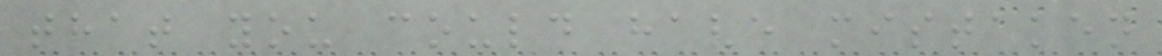that you could have mistaken
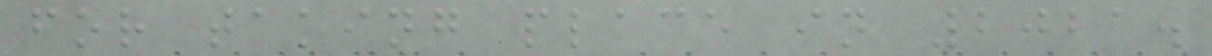for taking place in 2021.
